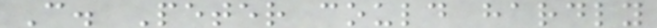C. Peter could hardly
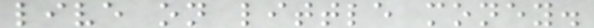live on little money.
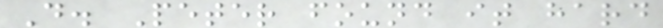D. Peter found it hard
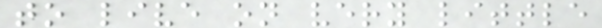to live on very little
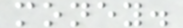money.
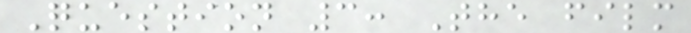Question 3: The film
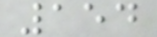154
